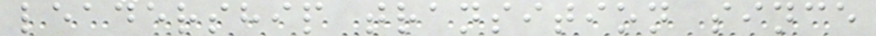leadership transition since
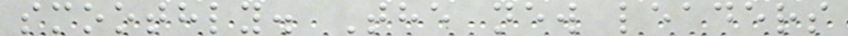smoothly. The new leaders
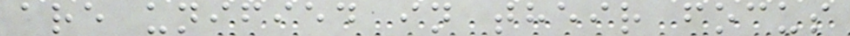are unified in their focus
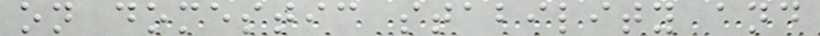on domestic stability and
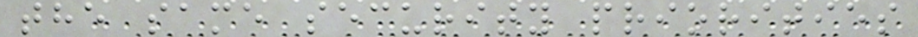the same security priorities
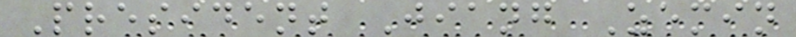President Jiang Zemin
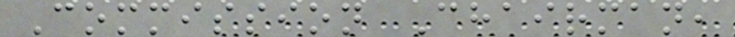Commission Chairman,
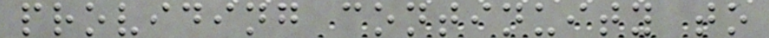providing continuity to
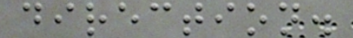direction.
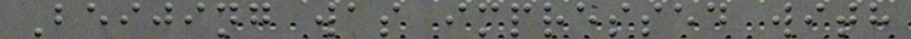Beijing was impressed with
